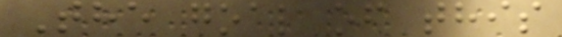The goal of this
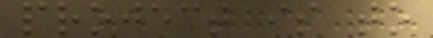project is to
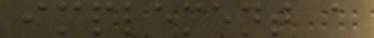implement a
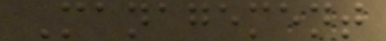Management
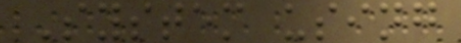System using
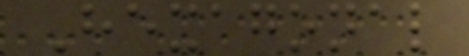Hexagonal
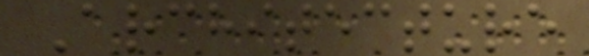Architecture
